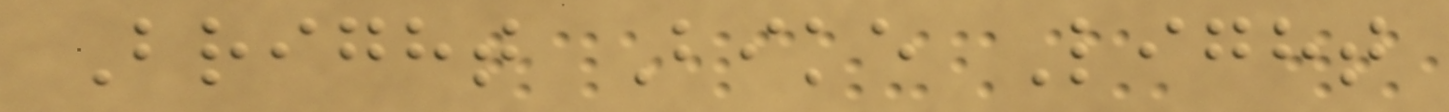Bright Bike Light
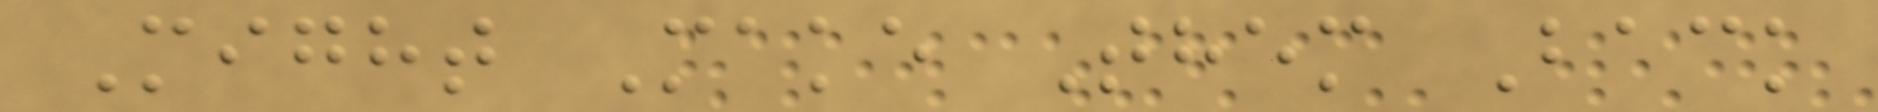Might Make Them Back
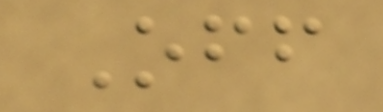Off
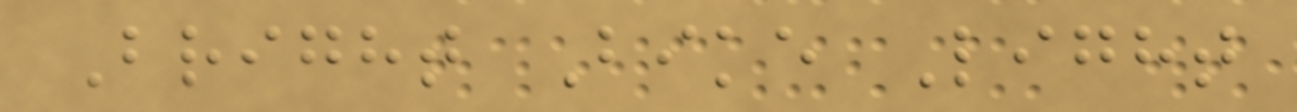Bright Bike Light
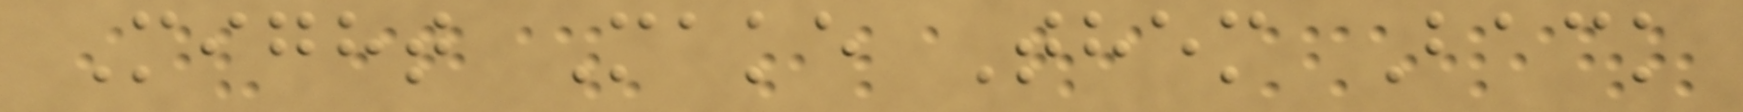Might Make Them Back
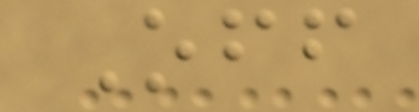Off
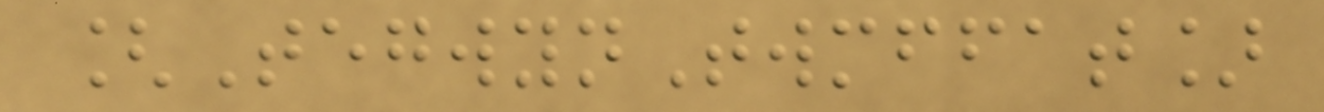[TegwynTwmffat]
